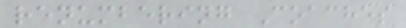renumbering Coaches
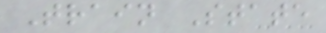Train State
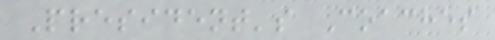President's Coaches
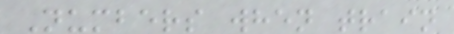Numbers when train
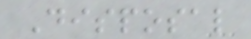Disposal
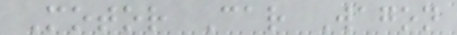Motor Car Wagon
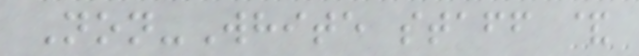Non-White staff &
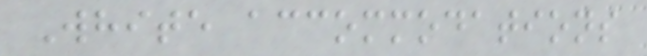White accommodations
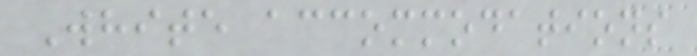White accommodations
